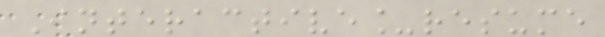Interactive_resume
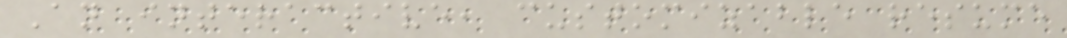An interactive, customizable resume
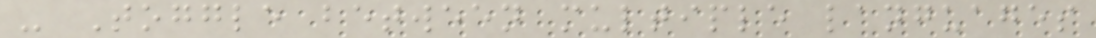- Toggle between multiple languages
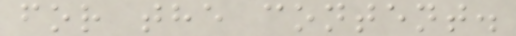for the content.
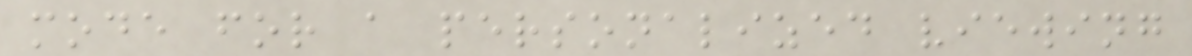mode for a personalized viewing
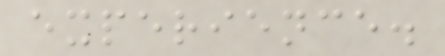experience.
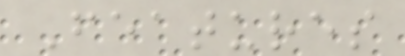Features
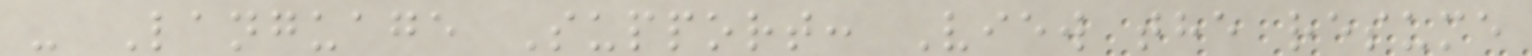- Language Support: View the resume
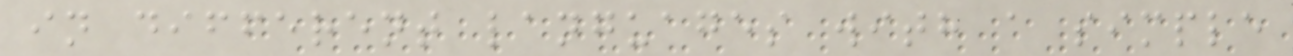in different languages with a simple
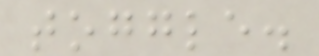toggle.
